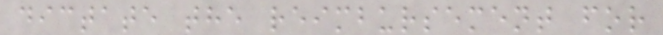dictate the reimbursement for
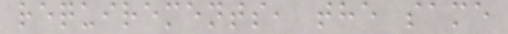requirements, the same
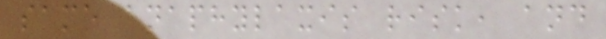same anaphylaxis risk, and
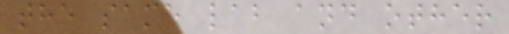the same lab and other
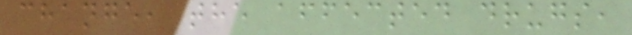change, the affected drugs,
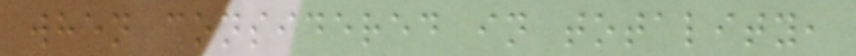when considered in totality,
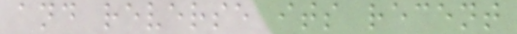and reverse its recent
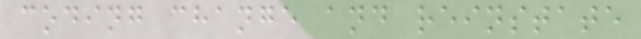coding change and reinstate
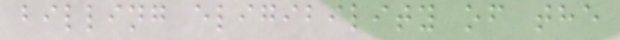billing eligibility of the
